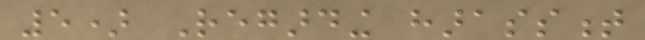5) Regarding harassment
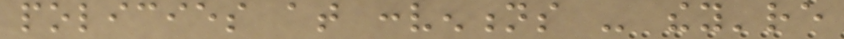policies at conventions - they're
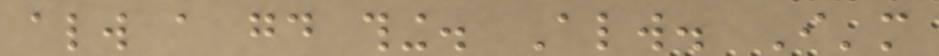always a good thing. Always. I'm
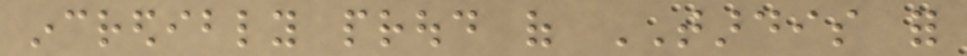incredibly proud of TARDIS for
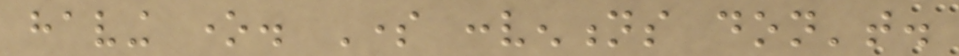having one. Some conventions don't.
